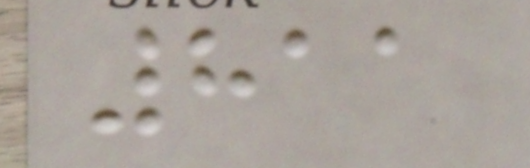811
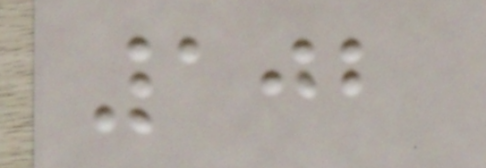102
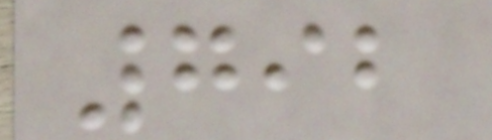792
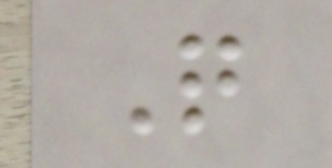Q
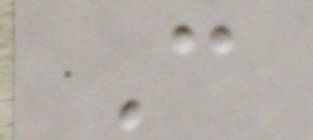C
